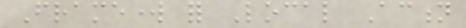Framework for Local Action
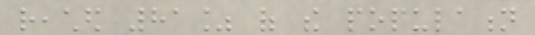reached 81% of the population
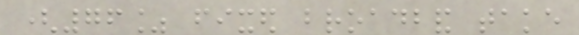(76% fixed broadband take
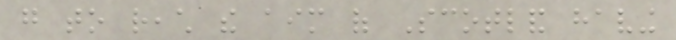go to reach the aim of Scotland having
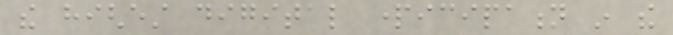the highest digital participation in the
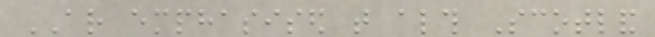AR emphasised that although Scotland
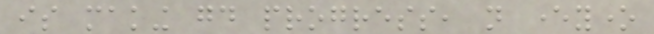is making good progress, not everyone
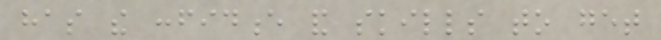has the confidence and skills to get
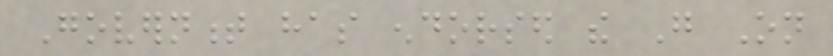Government has endorsed the Go On
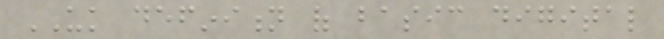UK definition of basic digital
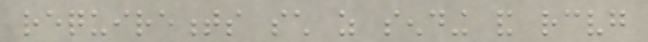requirements such as sending and receiving
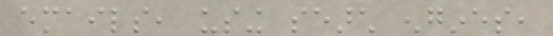emails, using search engines,
